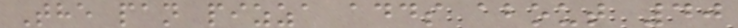The pan pizza adds about 40
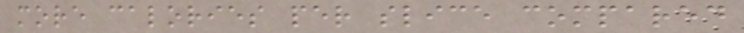more calories per slice compared
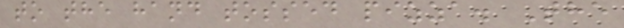to the hand tossed pizza. The
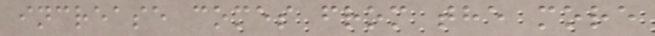increase comes from the more
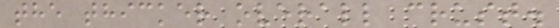the thicker overall crust.
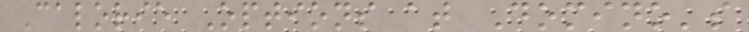Calorie Options at Domino's
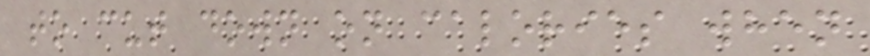to cut down on calories when
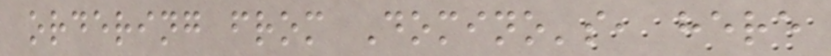ordering from Domino's, here
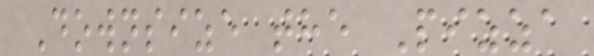Downsize the Pizza
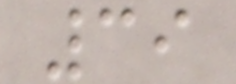39
